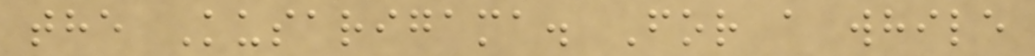the Kusarigama. For a while
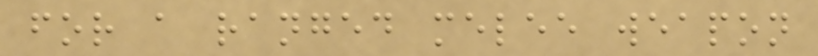for a ranged melee weapon
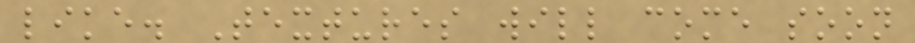like. Textures will come soon
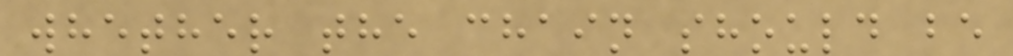whether the chain should be
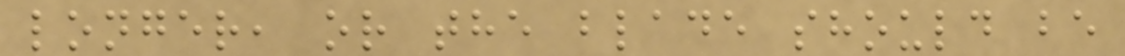longer, or the blade should be
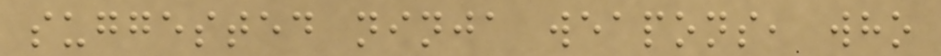suggested ninja weapons, who
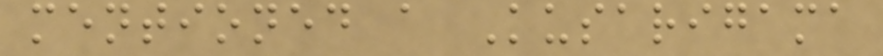mentioned a Kusarigama
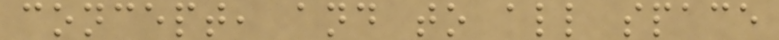concept, and to all space
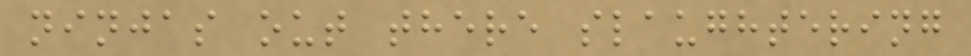ninjas out there slaughtering
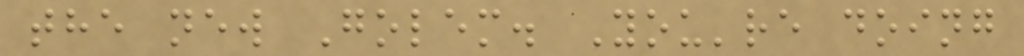the new Golem. You're doing
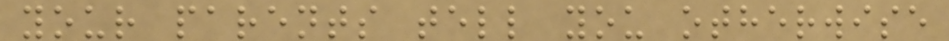your parents tell you otherwise
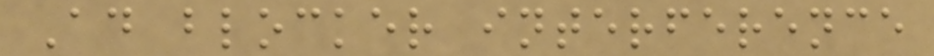Ad blocker interference
